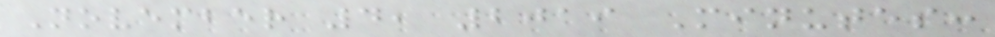November 4, 2019 Minutes:
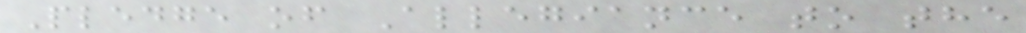Pledge of Allegiance to the
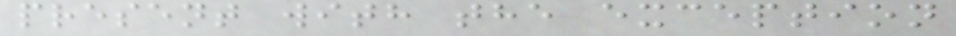present with the exception
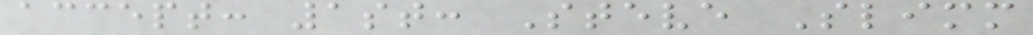accept: 1st: Steve Slimm
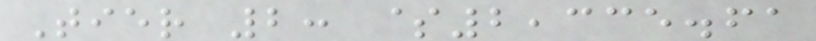Tier 2: $2,335.61
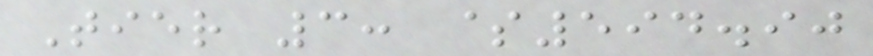Tier 3: $594.90
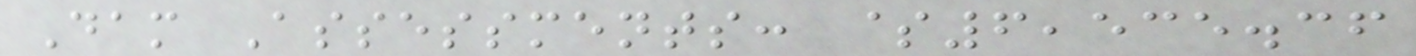Dam Assessments: $6,535.36
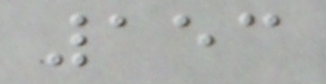153
